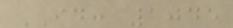ID: 1045
